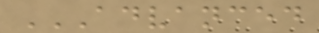ADVANCED
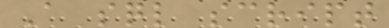A sql script
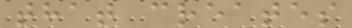that creates
